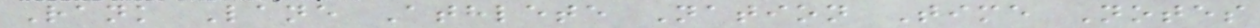Rank Lane Athlete Nation Time Notes
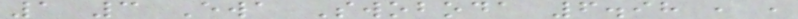1 3 Ewa Swoboda 6.98 , ,
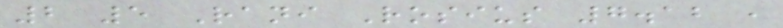2 5 Rani Rosius 7.12 ,
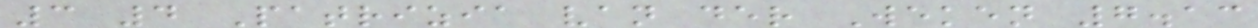3 4 Patrizia van der Weken 7.13
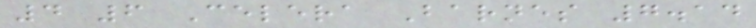4 6 Celera Barnes 7.14
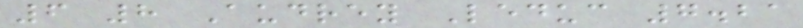6 8 Audrey Leduc 7.21
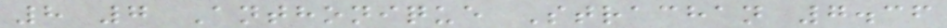8 7 Anthonique Strachan 7.36
